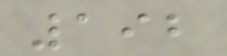192
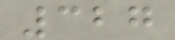327
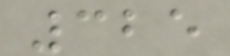325
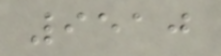9510
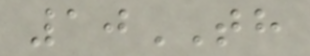10TH
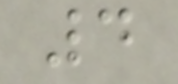4
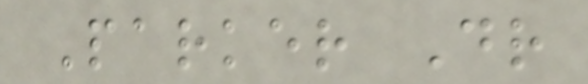Parker Dr
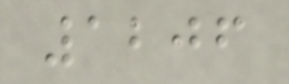1206
